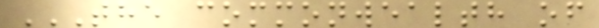THE COMMONWEALTH OF
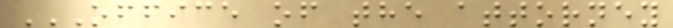OFFICE OF THE ATTORNEY
